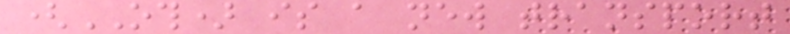(OTH) is a new transport
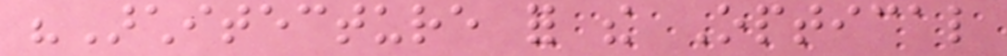"Architecture for the Optical
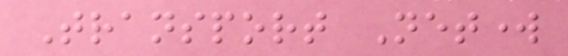Transport Network
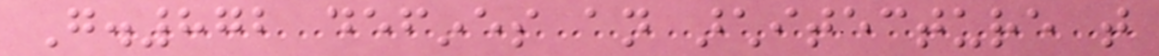G.872 defines an architecture that
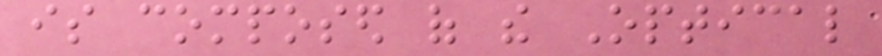is composed of the Optical
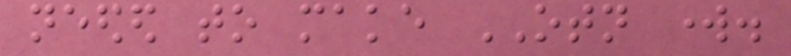needed to make OTN work.
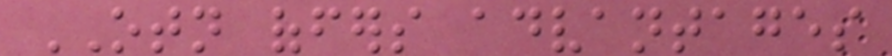OTN offers advantages
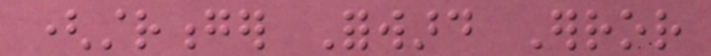(stronger Forward Error
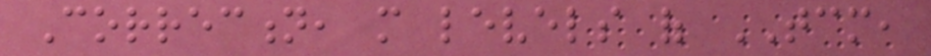Correction, more levels of TCM,
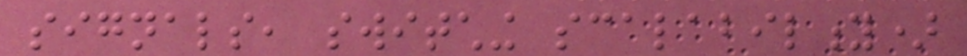signals, switching scalability)
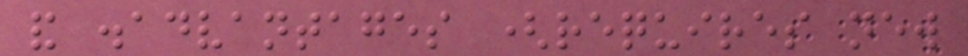and disadvantages (requires new
